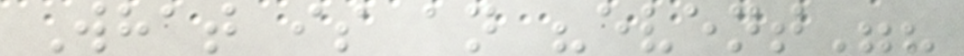What is an "event"?
